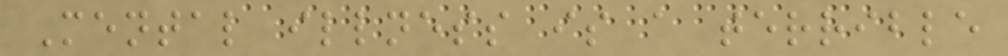Mental illness is a terrible
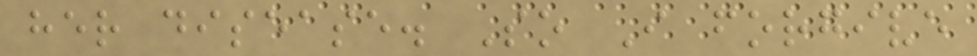her disease. So I forgive
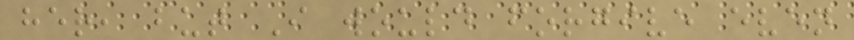her, but I would forgive even
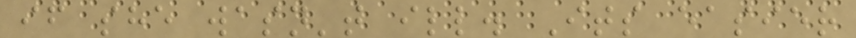if she wasn't ill. Its easier
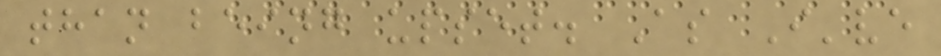than being upset. As I've
